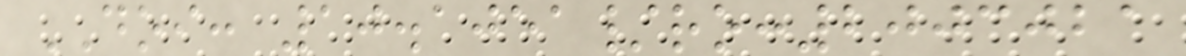DOI: 10.1051/ro:2003021
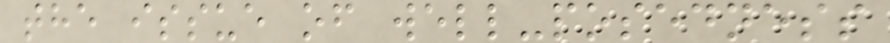the issue of well-posedness
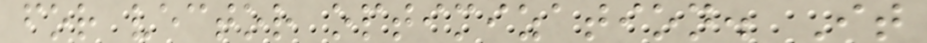for vector optimization. It
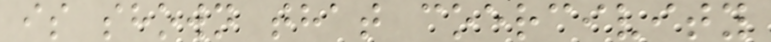is shown that coercivity
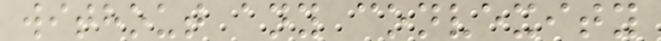without any convexity
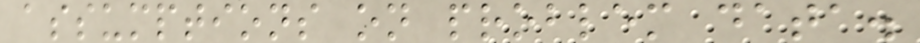assumptions on problem data.
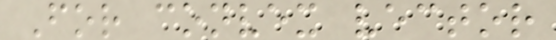For convex vector
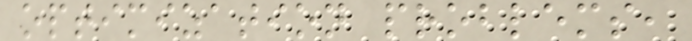optimization problems,
